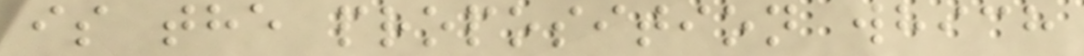is the proposition which
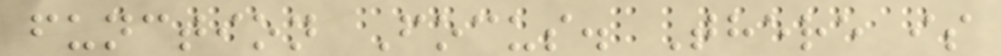function Focus. There is
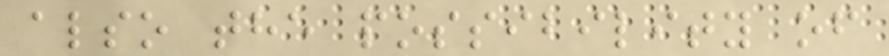also the possibility of
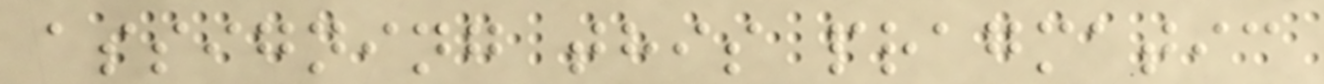assigning this pragmatic
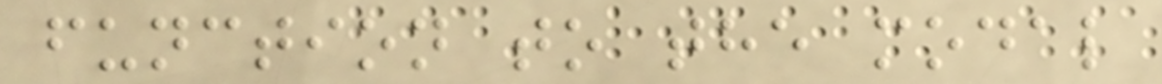function to the modal
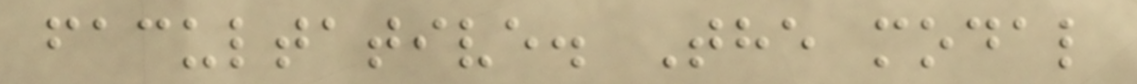facultative. The modal
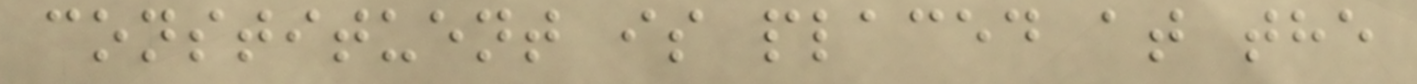constituent is placed at the
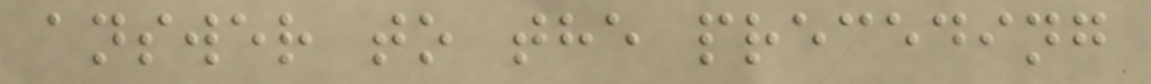answer to the preceding
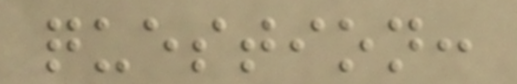question:
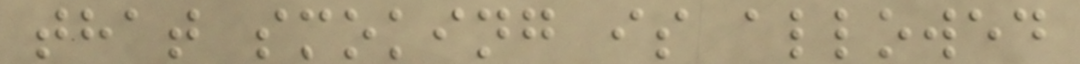that smoking is allowed
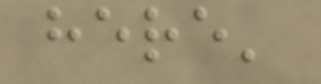here'
